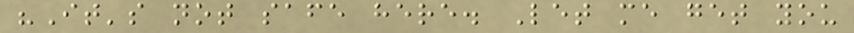"It's not safe here. Let me get you
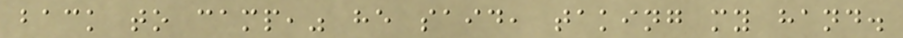back to camp," he said, taking my hand.
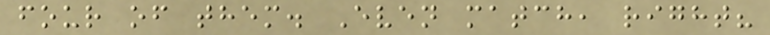four of them. Even match, right?
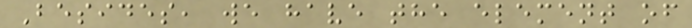Besides, we have the element of
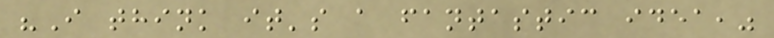"I think it's a fantastic idea,"
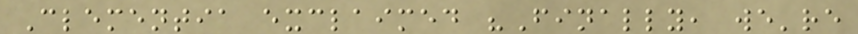Clementia exclaimed "Finally, we're
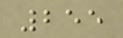255
